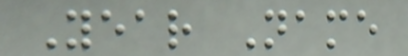Year Name
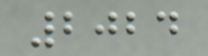2024
